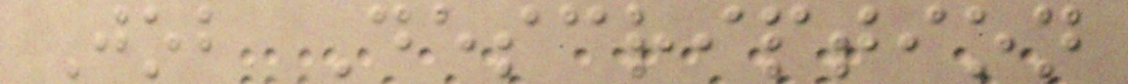Job Description
